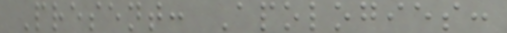Present: Apologies:
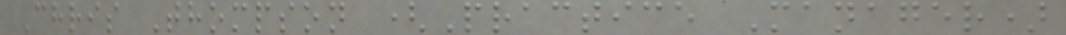Chris Thompson (Practice Manager)
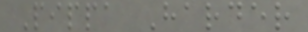Pippa Harder
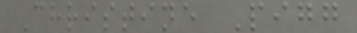Christine Pigg
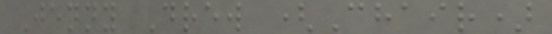Jenny Drew (Chair)
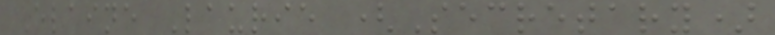Elaine Laurie (Secretary)
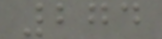274
